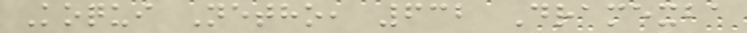Koqui Netho, 632 Dramexba
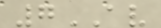7AV
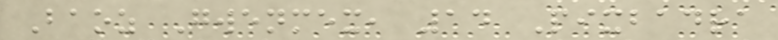Baoz Gwenmex, 14 Pixbadra
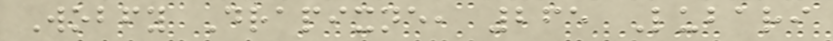Wobfy Drapixne, 265 Lubari
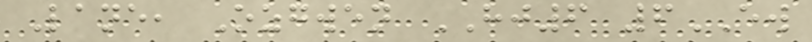Lane, Ozgwen HJ6 6EW
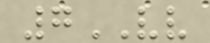7VV
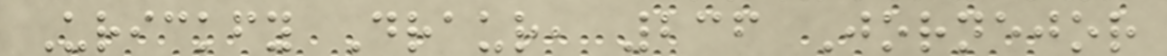Urickfy Draur, 236 Jornejor
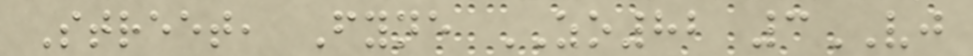Street, Fyne ZO82 3VJ
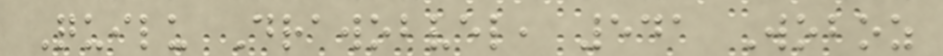Quilu Drawobvel, 541 Woboz
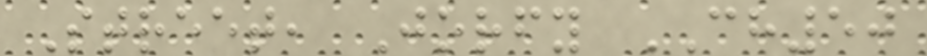Street, Jorfy CH50
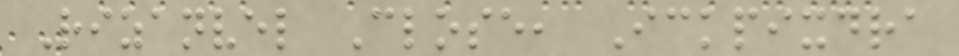Rizanvel Close, Ickpixdra
